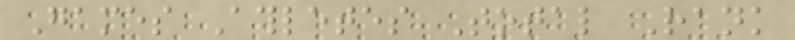Games Athletes Total Rank
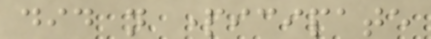did not participate
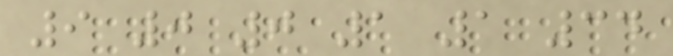9 0 0 1 1 34
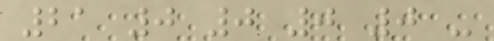21 0 0 0 0 -
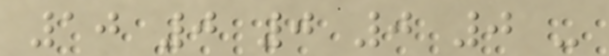10 0 0 0 0 -
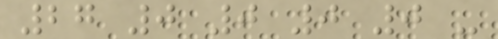27 0 0 0 0 -
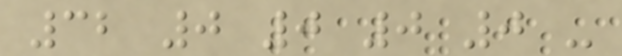32 0 0 0 0 -
